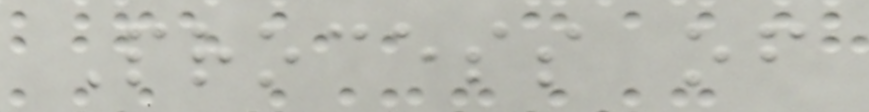Process of
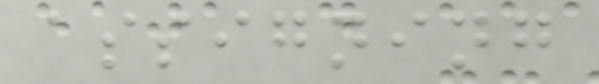assigning
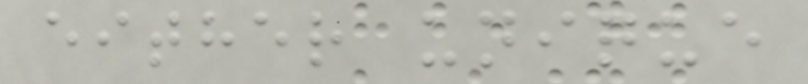either unique
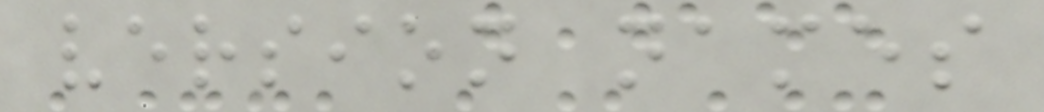version names
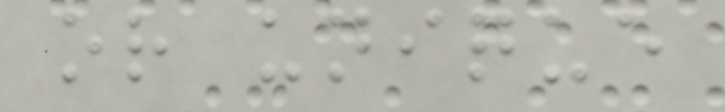or unique
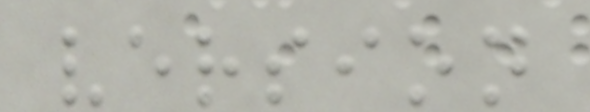version
